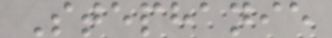Stephanie
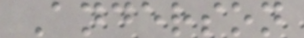Anderson
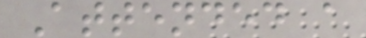Attended a
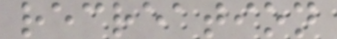recreation
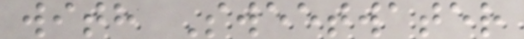with Sweetwater
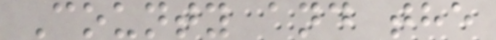County and the
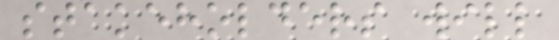stakeholders will
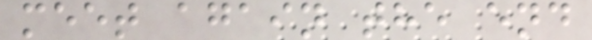meet again the end
